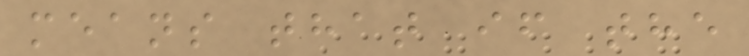means that if the
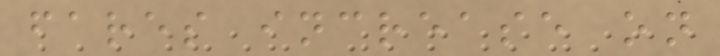fares increase on
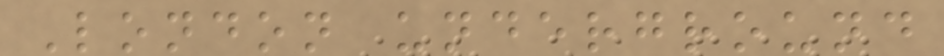London underground
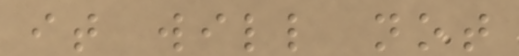it will not
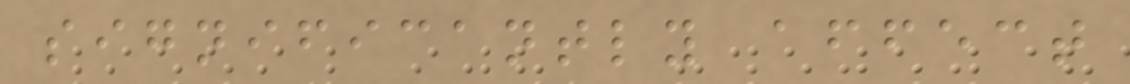significantly affect
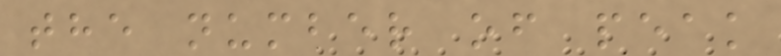the number of peak
